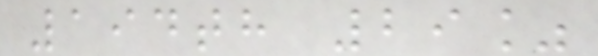194th 29%
